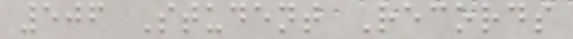506 Student Records
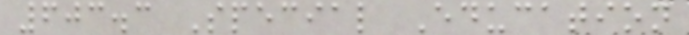603.3 Special Education
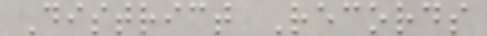District Records
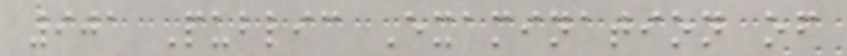901 Public Examination of
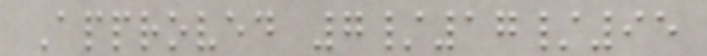Approved 7/17/95
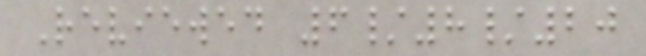Reviewed 6/8/20
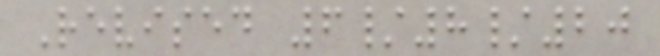Revised 6/8/20
